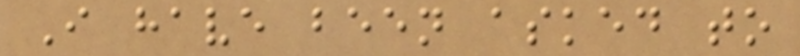I have been asked to
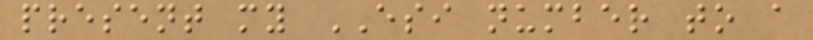present my ESI number to a
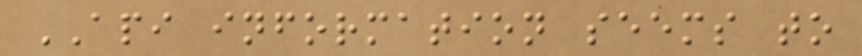API information seems to
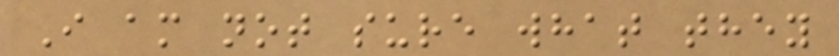I am not sure what they
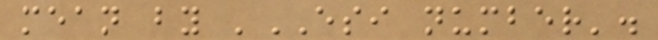mean by 'ESI number'.
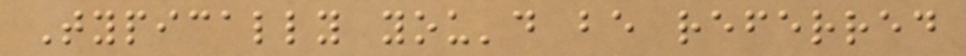Typically you'd be referred
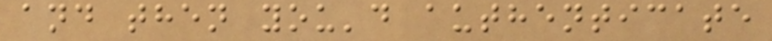and then you'd authenticate
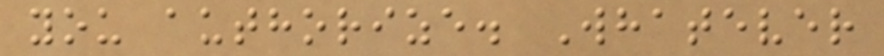you authorize. Whatever
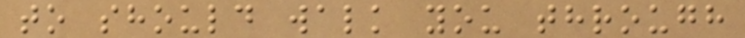to should walk you through
